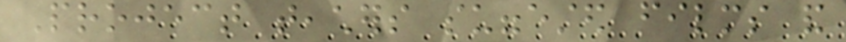Project teachers suggested films and
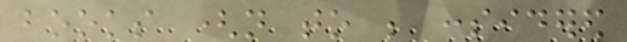books (not to be considered
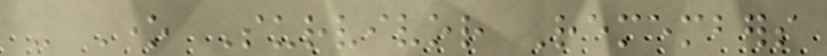- One Survivor Remembers
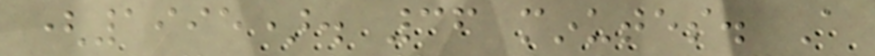(1995). 36 minutes. A
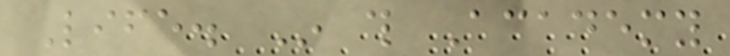Life. In this Academy
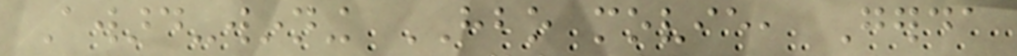Award-winning HBO movie, Gerda
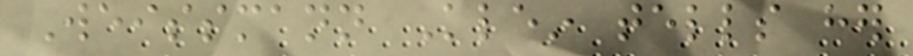Weissmann Klein tells her
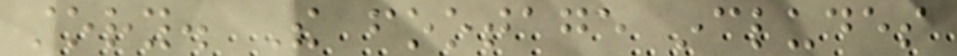story. The footage includes
